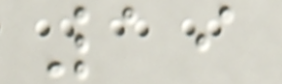19
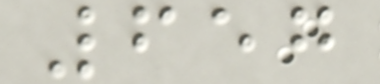657
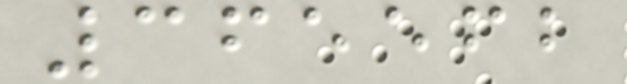365562
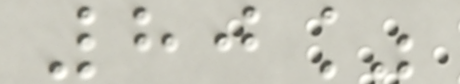80%
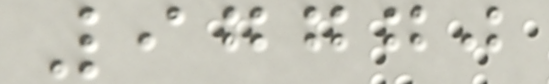97770
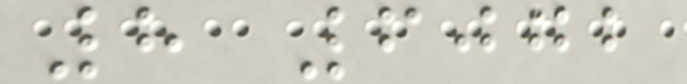8 6072
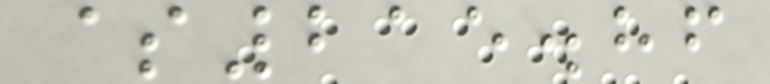$215.86
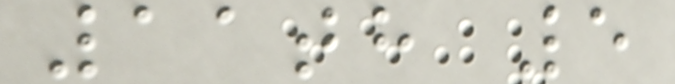11th 5
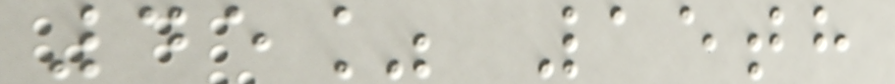45% 15th
